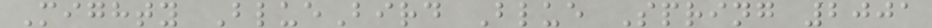Mighty BlueBird Blue Spring 2001
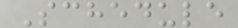Schedule
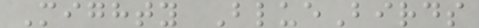Mighty BlueBirds
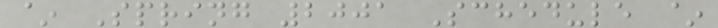~ Spring 2001 Schedule ~
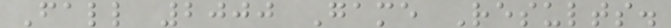Fall 2000 Game Results.
